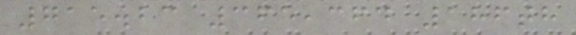715.23 365,364 186th
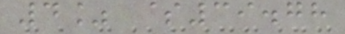4% $39.78
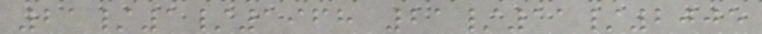21/1/1968 21/11/2005
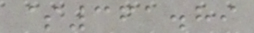$361.89
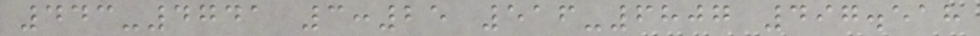443-4741 3:25 516-6807 497.518
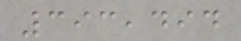393,494
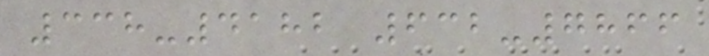338-4182 632-7866
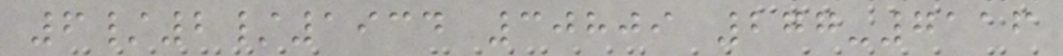6/2/1934 30809 277-7116
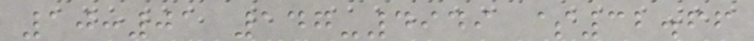10:01 147-4949 $32.66
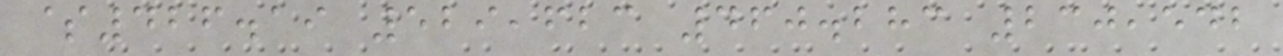$426.19 529,623 460.283 230,542
